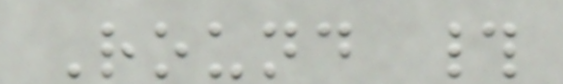Round #
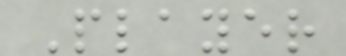Player
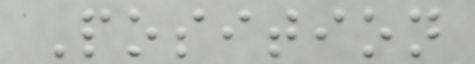Position
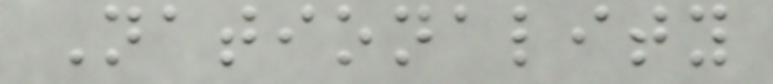Nationality
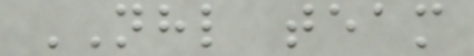NHL team
